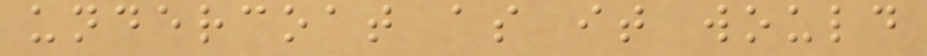undercoat as it would
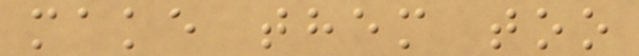make them too
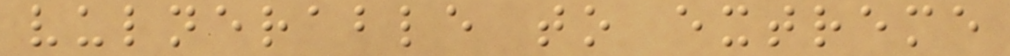vulnerable to extreme
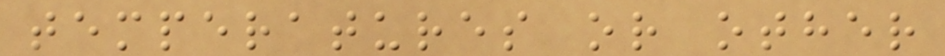temperatures or other
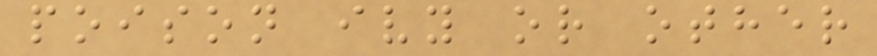poison ivy or other
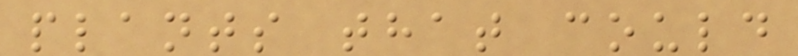plants that could
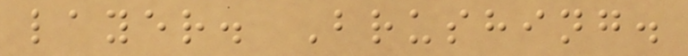layer. Brushing.
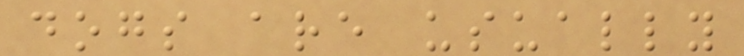dogs are usually
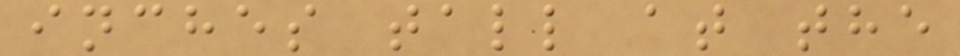inches tall at the
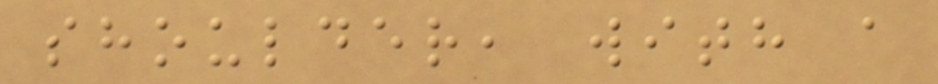shoulder, with a
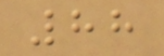88
